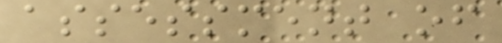assessment of
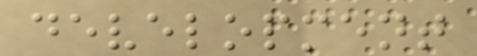development
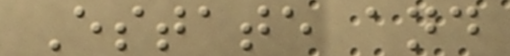Estate and
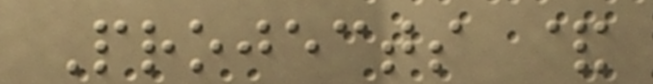Projects &
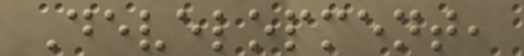Development,
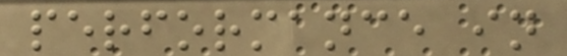performance in
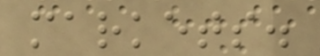markets.
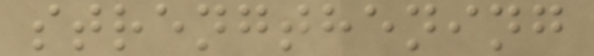strengthening
